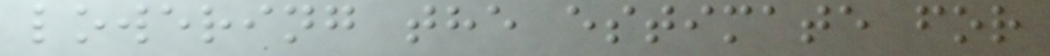lowering the estimate for
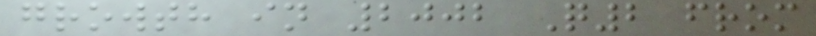growth in 2002 Q2 from
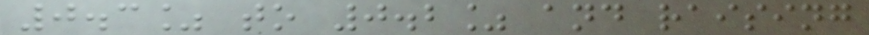0.3% to 0.2% and raising
